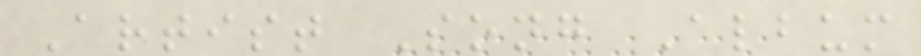Artist Song Album
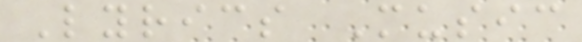Lyrics Music
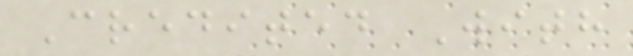Credited With
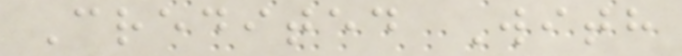Credited With
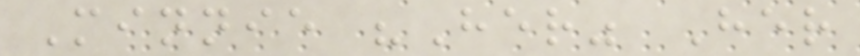Minnie "Her" Her
